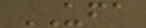UFA
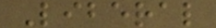Liberal
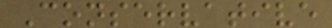Conservative
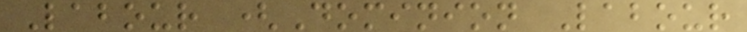Labour (Dominion Labour
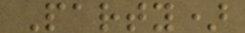Party)
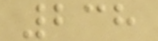238
